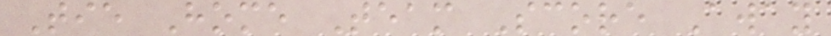Tie Home Team Score Away
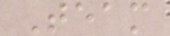Team
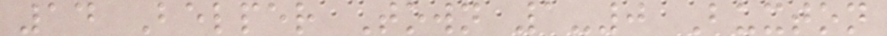14 Belper Town 1-0 Buxton
